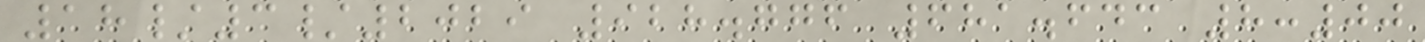18/3/2029 928.776 681.643 8:00
